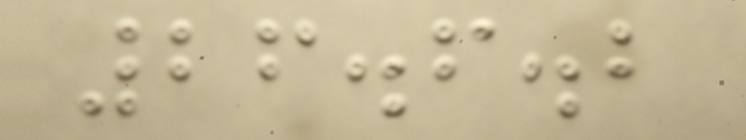26.6.2
